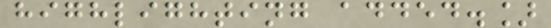highlighting added.]
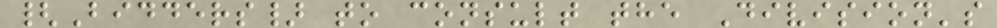{Bidders} to consult the Division's
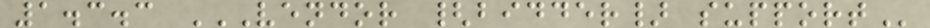1.3.3 VENDOR {BIDDER} SUPPORT
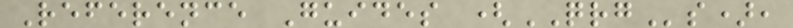Reference Guides (QRGs),
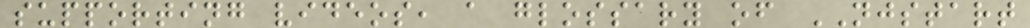supporting videos, a glossary of NJSTART
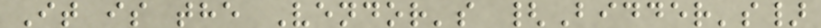It is the Vendor's {Bidder's}
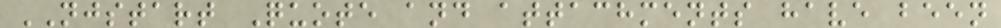NJSTART Quote and attachments have been
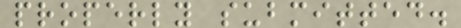properly submitted.
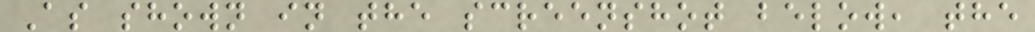As shown in the screenshot below, the
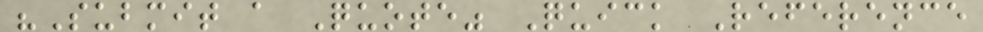"Submit a Quote" Quick Reference
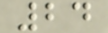24
